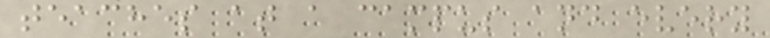teaches at a campus and every
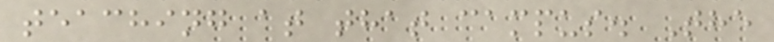teaching at that campus. The
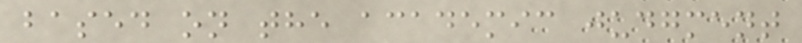based on the academic judgment
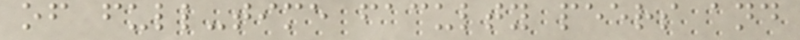of full-time faculty peers and
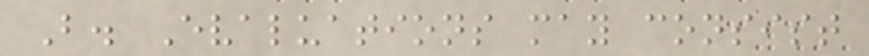B. Evaluations may consist
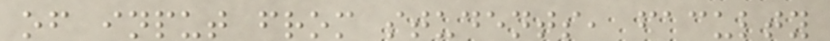of input from students, faculty
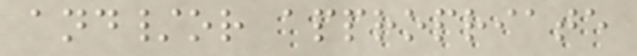and/or appropriate
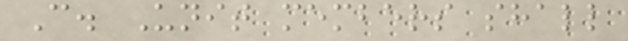C. Unit members shall
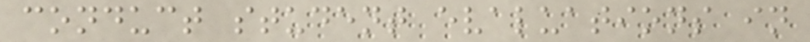conduct student evaluations in
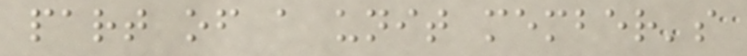part of a unit member's
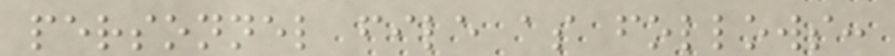personnel file as follows:
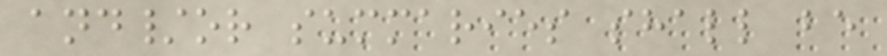and/or summaries shall be
